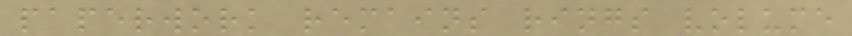paperwork remains rings volume
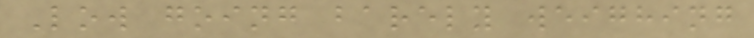Low going barely weighing
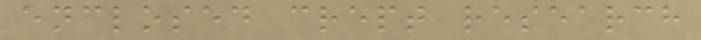enclosed crept research
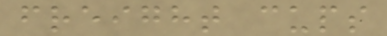freight cups
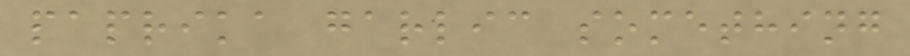paprika garlic something
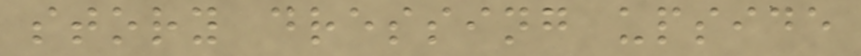story dressing upside
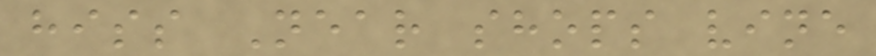hiss Near shops vine
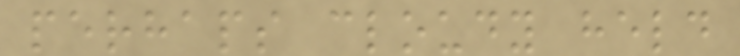perhaps cloudy held
